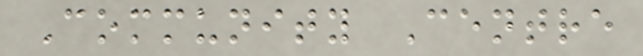Community Centre
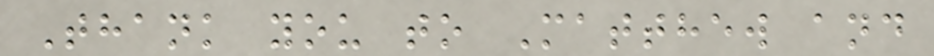Thank you to Matthew and
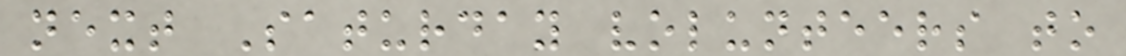next Saturday volunteers to
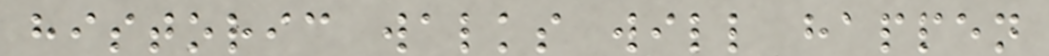historic walks will happen
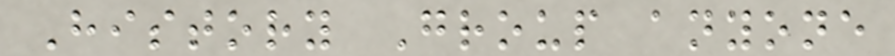History Group anyone
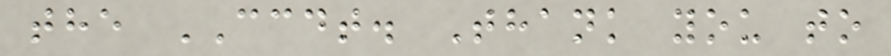the CCDT. Thank you to
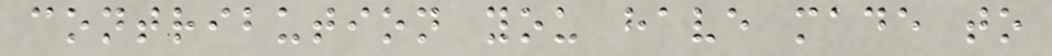contribution you have made to
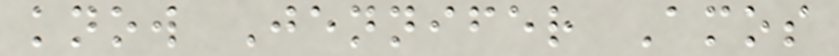know Jennifer Amos
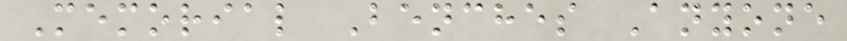Memorial Benches Anyone
